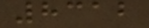8312
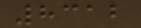8312
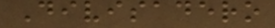Divisadero
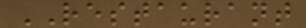RESTAURANT
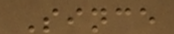Since
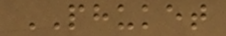PHUKET
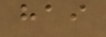hai
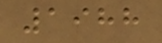1988
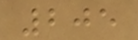205
